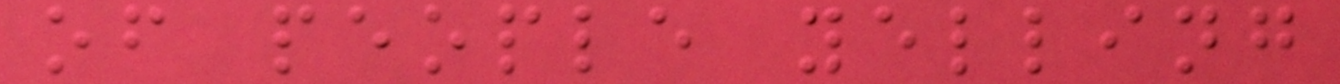of people yelling
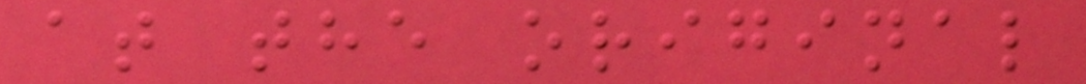at the original
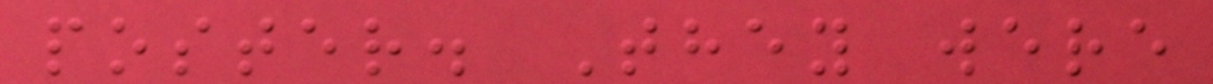poster. They were
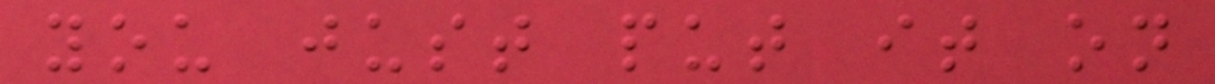you just put it on
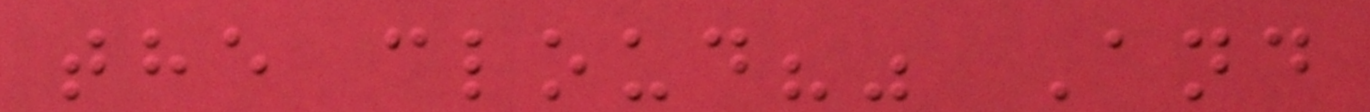the cloud?" And
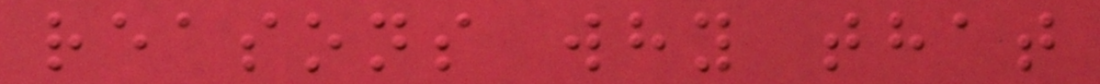reasons why that
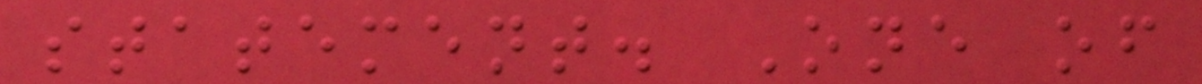statement. One of
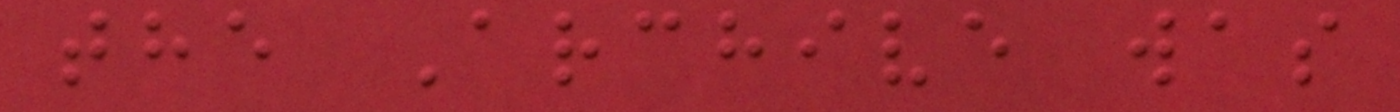the Archive was
